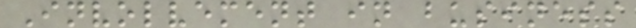Involvement in business
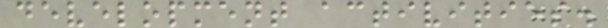development activities.
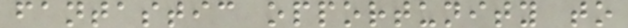fantastic opportunity to
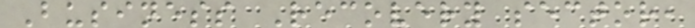Business Recovery sector,
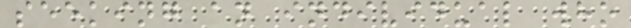seeking an individual who
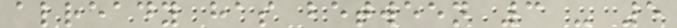already has between 3 - 5
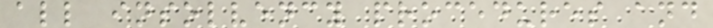all insolvency procedures and
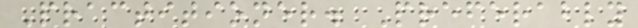Practitioner. Preferably
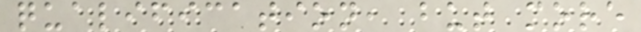qualification, but more
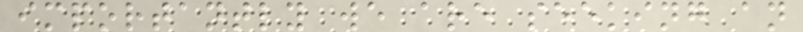importantly we are seeking an
